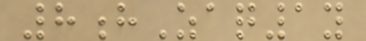8hZaq1y
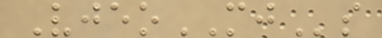VjeoMJs
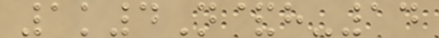1k4N&h-14
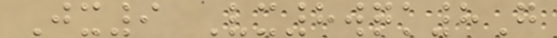Jx9 Vx8wqk8G
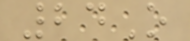24O
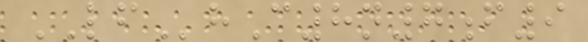LFhC8n7f9
